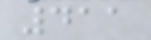411
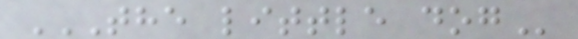THE LITTLE DOG
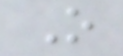O
